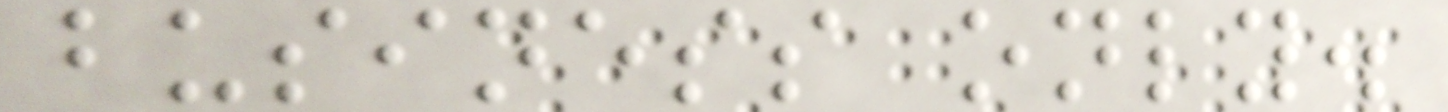business only.
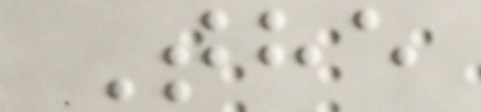The
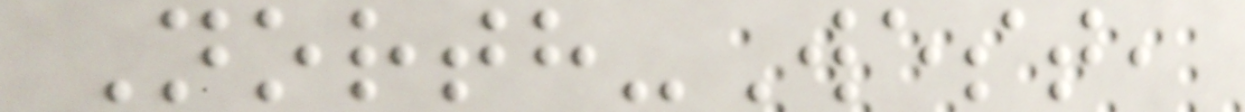North-West,
